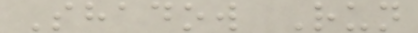Shadow Run
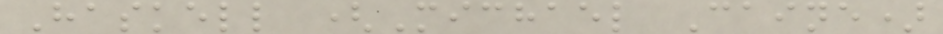Haskell (Michael Caine)
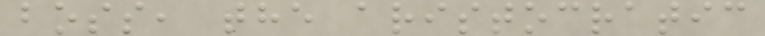boss, the aristocratic
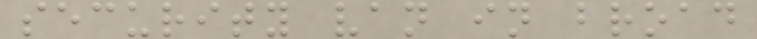security van in broad
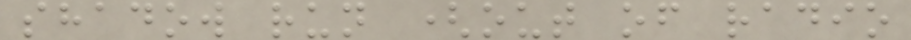shadow run (out of radio
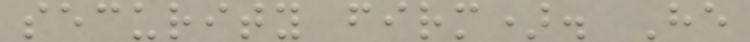security firm). He
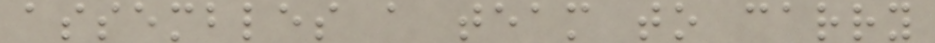assembles a team to carry
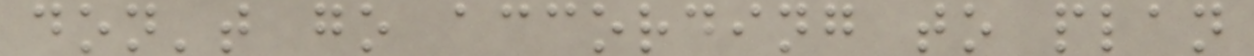don't go according to plan
